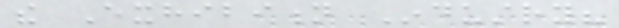the Exhibition Industry?
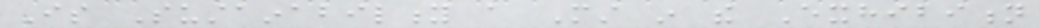Is Sustainability a Must in the Exhibition
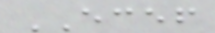ECEF
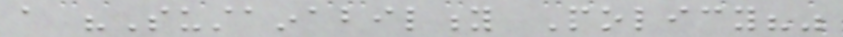a "Sustainability Policy?"
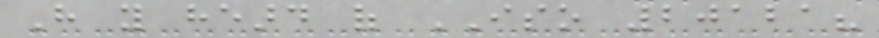Have you heard of ISO 20121?
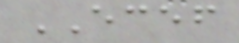ECEF
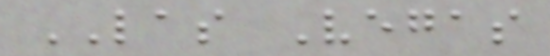LAS Vegas
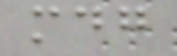mdg
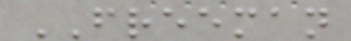FREEMAN
